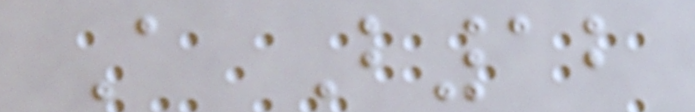A B12
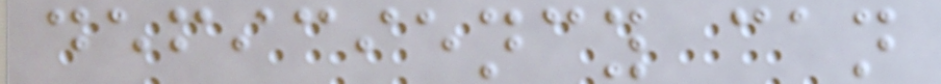deficiency can
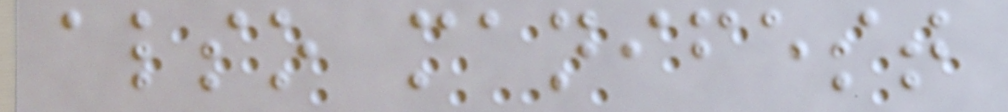also manifest
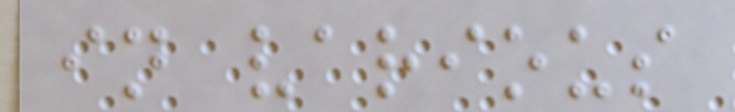in various
